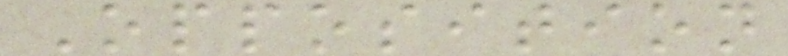Opposition
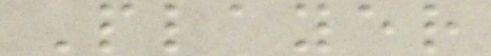Player
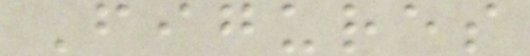Figures
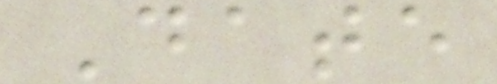Date
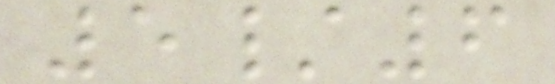5/6
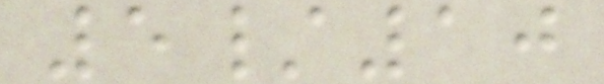5/10
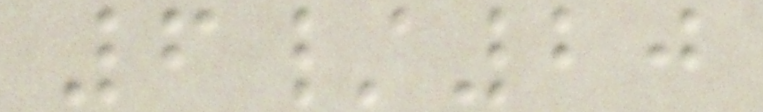6/20
